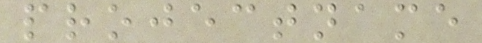projectname
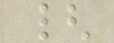{
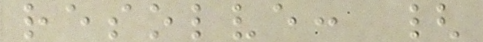resolve: {
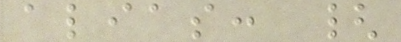alias: {
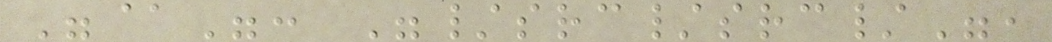"@": "/src/src/",
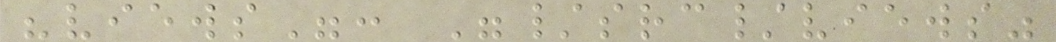"views": "/src/views"
